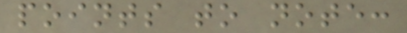points to note:
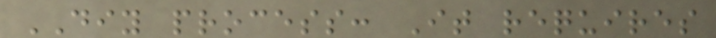DIY process: It requires
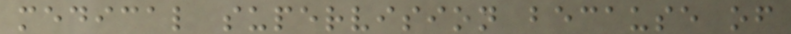medical supervision because of
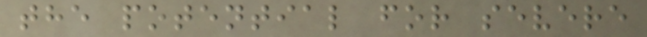the potential for severe
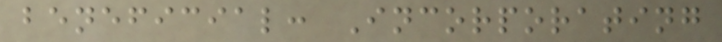beneficial: Incorporating
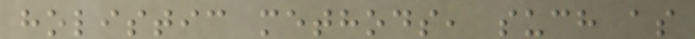holistic methods, such as
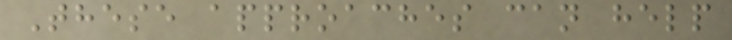These approaches can help
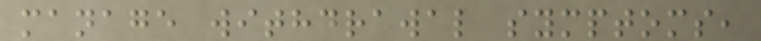manage withdrawal symptoms,
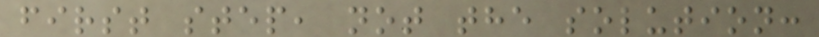first step, not the solution:
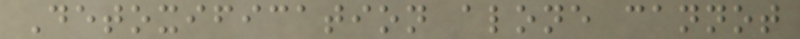Detoxification alone cannot
